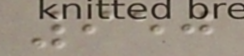950
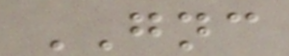GNC
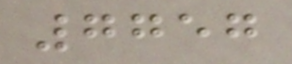7757
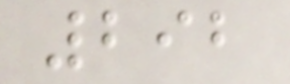292
